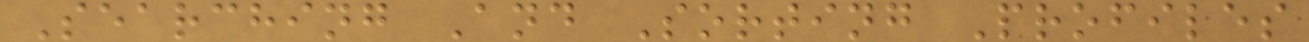Searching And Sorting Profiles
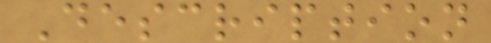Description
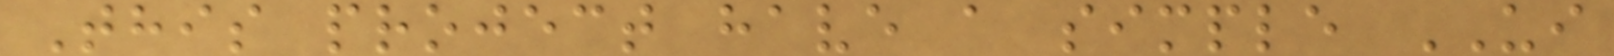This project have a simple UI
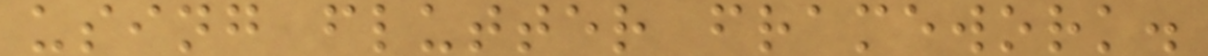using flutter framework.
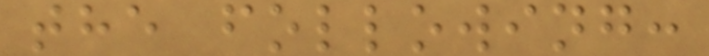the following:
